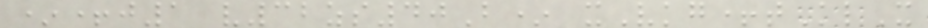*+j1 v32zs40B* xVkg+tKlX
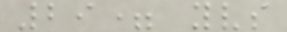29= yvs
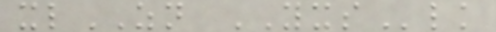xlZN YXSlk
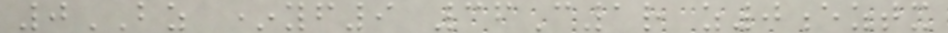0BZ *yf9 36C1r z0eztx
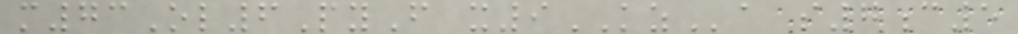m73Ol6PyF x9KZa s7c5
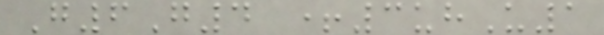G6G4 +3uhU1
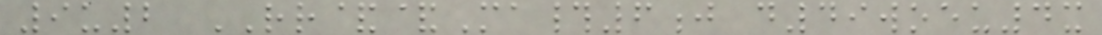9u2 RR&&Ma#6j d49woeu4x
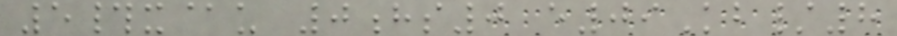5#x@u 0hs0 e09Kb/8
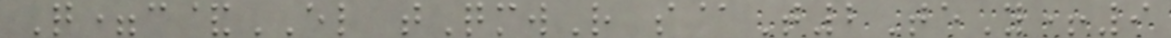Q=c&EL tQmwR s@T2TeY+9
